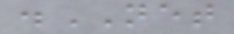.NET
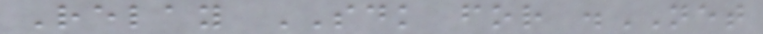Relay SDK for .NET
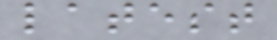latest
